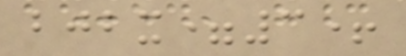bjbx=3+
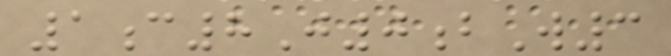1c8J0bW3
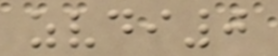zvdi0
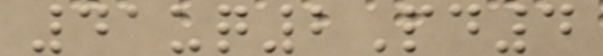41uq2Pd4
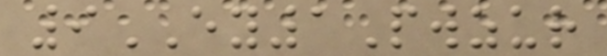9EY1Pwzur
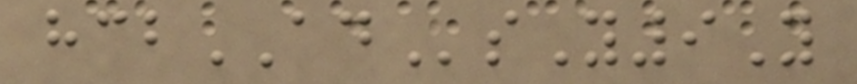hcbADsY9Y
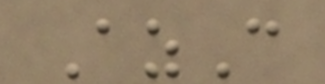AzC
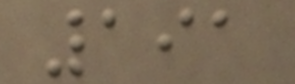191
